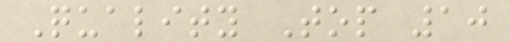Quality Top 10
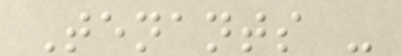Tenants -
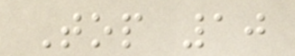Top 10
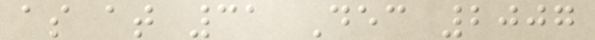as at 31 Dec 2007
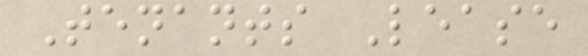Tenants Lease
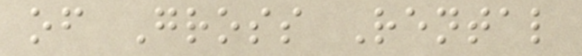of Gross Rental
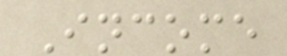Income
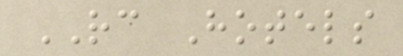RC Hotels
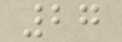27
